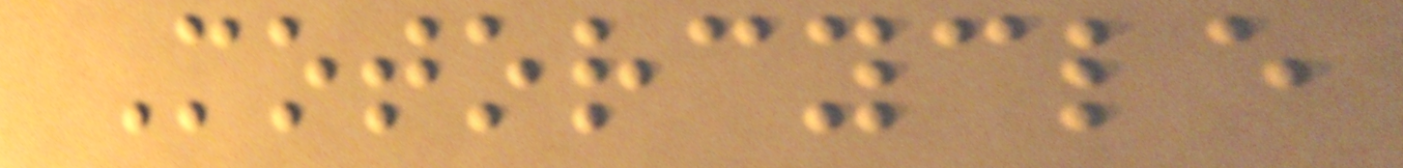Motorcycle
